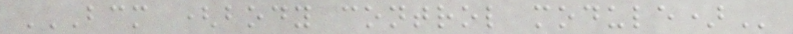BCM (BODY CONTROL MODULE)
